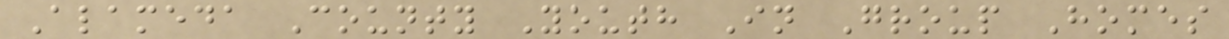Alameda County Youth In Group Homes
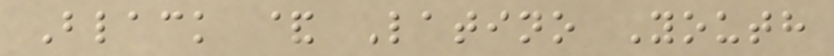Black & Latino Youth
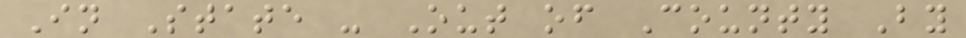In State - Out of County By
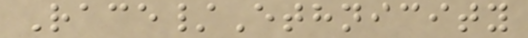Race/Ethnicity
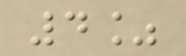4%
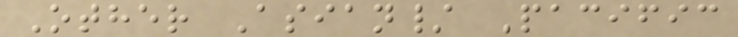Other Asian/ Pacific
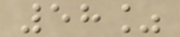58%
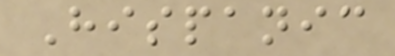Hispanic
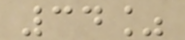34%
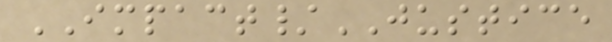IMPACT/JUSTICE
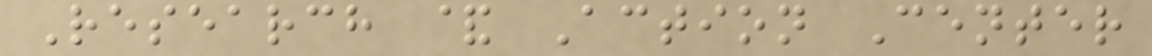Research & Action Center
